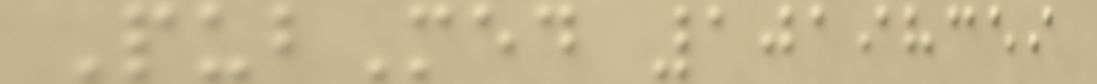PubMed 10198359
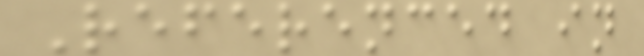Referenced in
